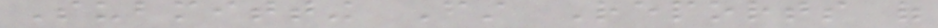Submitting First Reports of
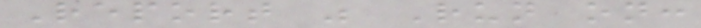Report was Run on:
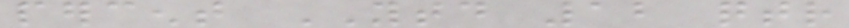percent YTD 12 qtr
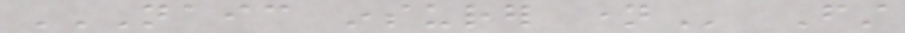NAIC INSURER NAME First
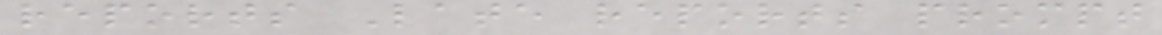reports Late reports prompt
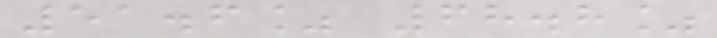51.6% 68.8%
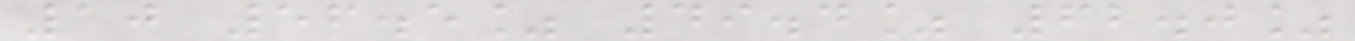10 56.5% 49.4% 62.0%
